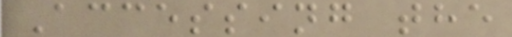Accessing the
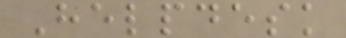Helpdesk
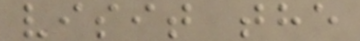visit the
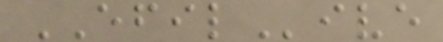EFILive
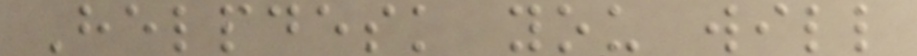Helpdesk you will
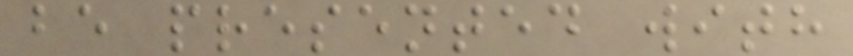be presented with
